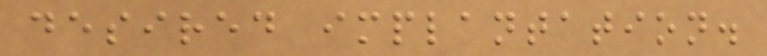desired implantation.
